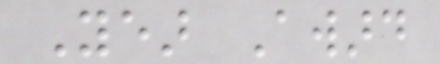Year Award
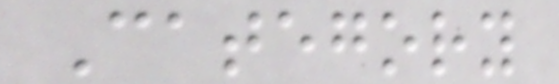Category
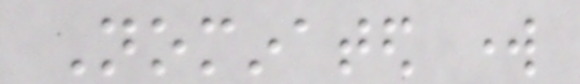Nominated work
